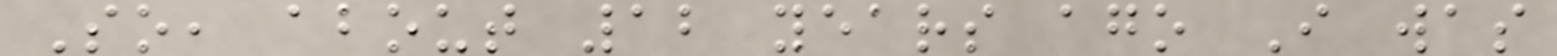So, about 12 years ago I was
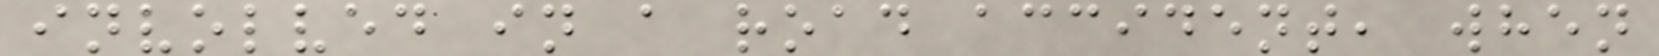involved in a road accident, when
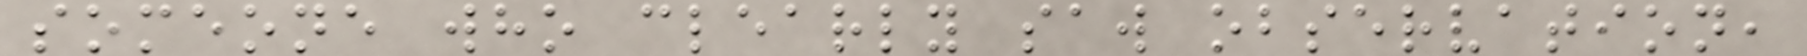someone who clearly saw observation,
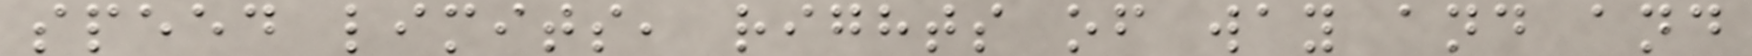speed limits, rights of way and and
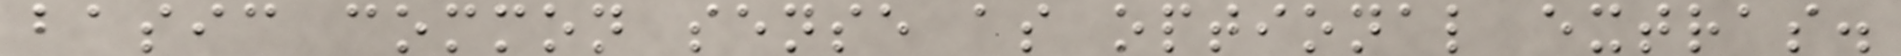basic common sense as optional extras.
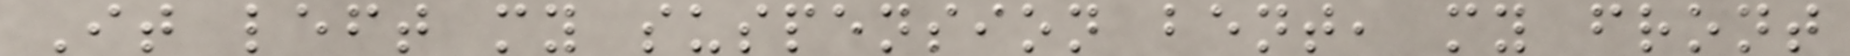It left my suspension bent, my front
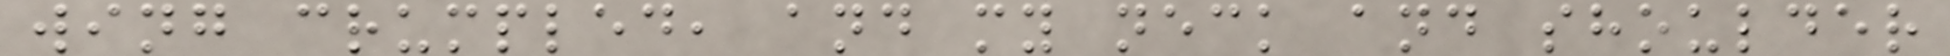wing crumpled, and my neck and shoulder
